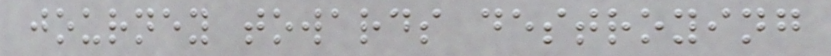journey towards destroying
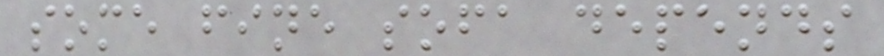some fine sofa depends
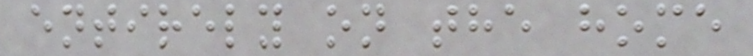entirely on the home
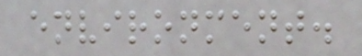environment.
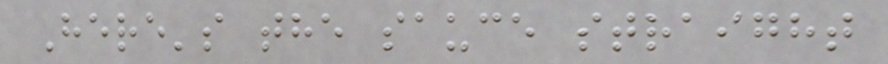Here's the sauce straight
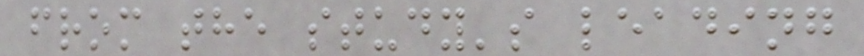from the study's leading
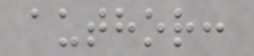author:
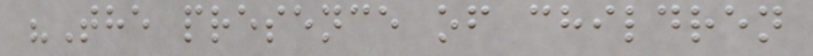"The presence of children
